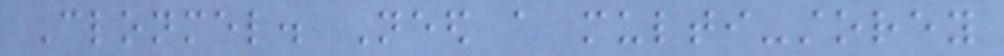Clonmel. Need a multi-storey
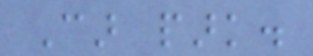Car park.
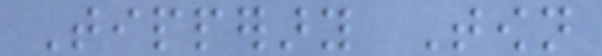Tipperary Town
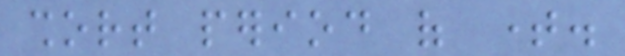short period of time.
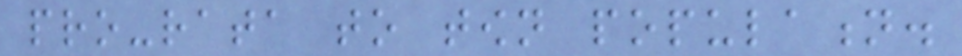pro-rata to town population.
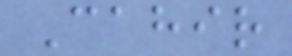Cahir
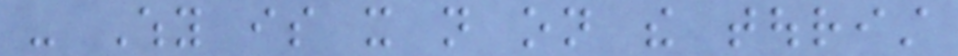- Why is it not on the tourist
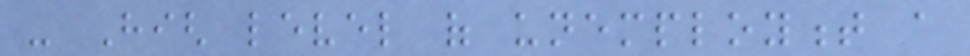- High level of unemployment a
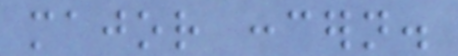major concern.
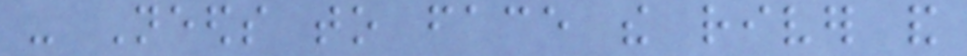- Needs to face the river and
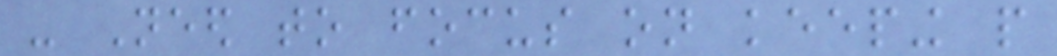- Need to focus on keeping people
